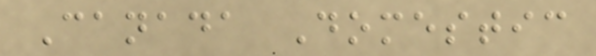Canada Domestic
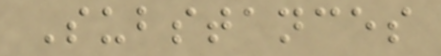Substances
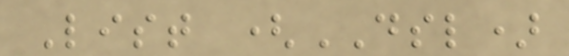List (DSL)
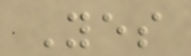Yes
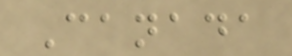Canada
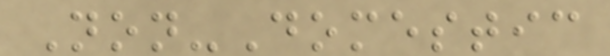Non-Domestic
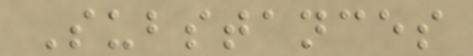Substances
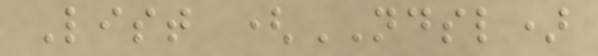List (NDSL)
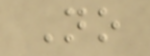No
